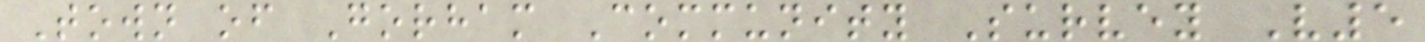Town of Gorham Community Survey V5
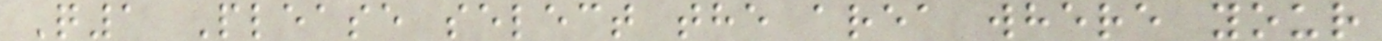Q1 Please select the area where your
